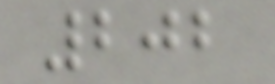202
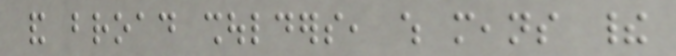and broad shoulders, which means their
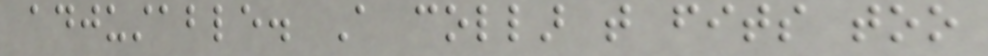adjustable. A collar that fits too
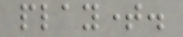playtime.
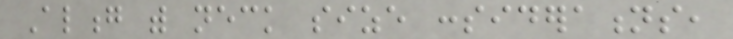Along with neck size considerations,
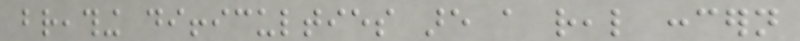breathing difficulties are a real concern
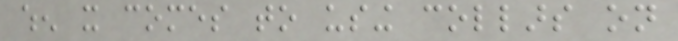when it comes to using collars on
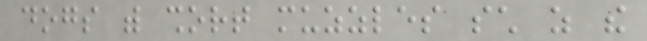dogs with short muzzles such as the
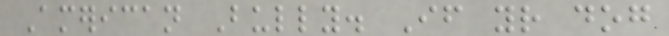American Bully. If your dog
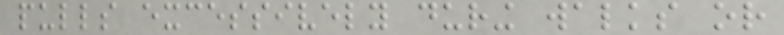pulls excessively during walks or
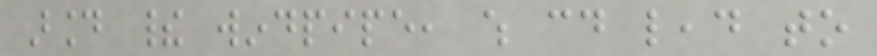around their windpipe, which could lead to
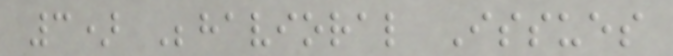3) Behavioral Issues
